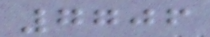7706
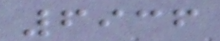6936
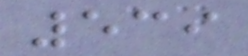539
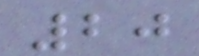20
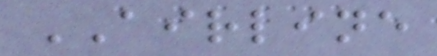AIRLINE
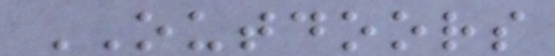OUTDOORS
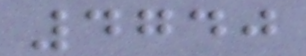4740
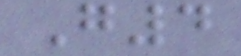G4
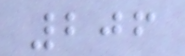206
